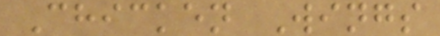Chicken Wings
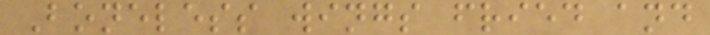Boneless wings fried and
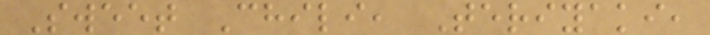Sweet Chili, Teriyaki,
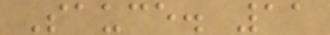Sauce. 11
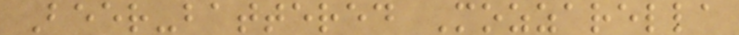Beer-battered Mozzarella
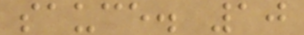sauce. 10
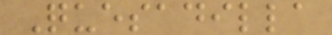Quesadilla
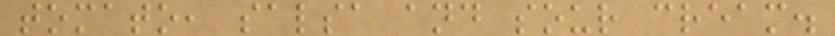tomato, salsa and sour cream.
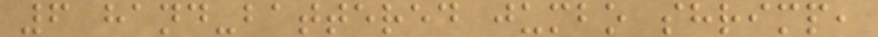6 hand-battered jumbo shrimp,
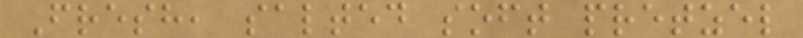Fresh, salted soft pretzel
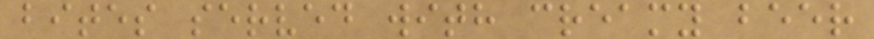bites served with creamy beer
